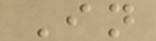In
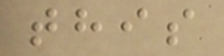this
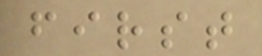first
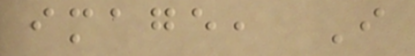image, I
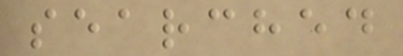searched
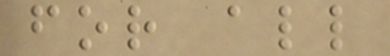for all
